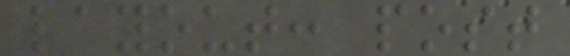layout: post
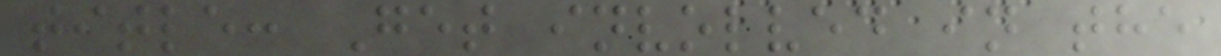title: Get involved in the
